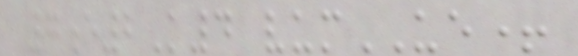7e2K4 vumUE+
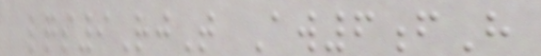lqs9RjT Aw6fH
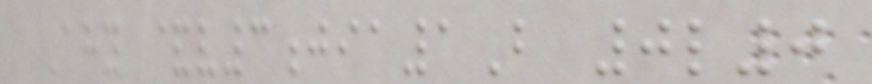Ahy &v3jia1B 0l0
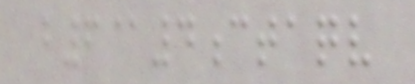b6@4ctaqv
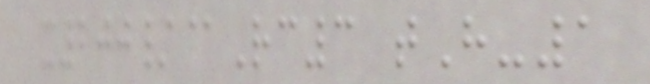x200/@Rc3 tH-1
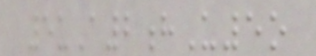5uA2hU5o
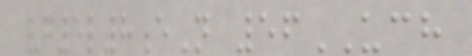vg5l8eN 56UCH
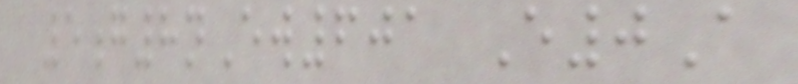5g8nEw601 E0A
